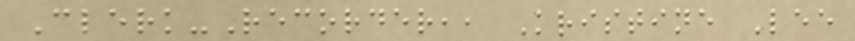Clerk-Recorder,, Kristine Lee
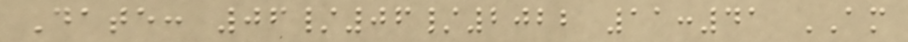Date: 06/06/2022 11:41 AM
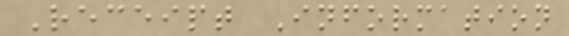Receipt Information
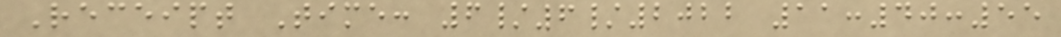Receipt Time: 6/6/2022 11:40:55
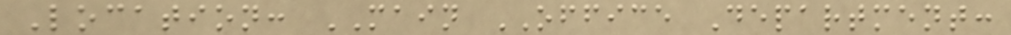Location: MAIN OFFICE Department:
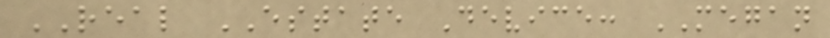REAL ESTATE Device: MEGAN
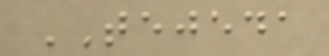TEJEDA
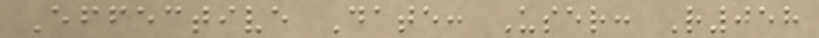Effective Date: User: R058
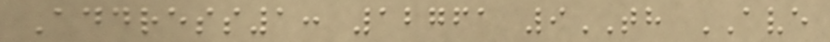Address1: 12761 9TH AVE
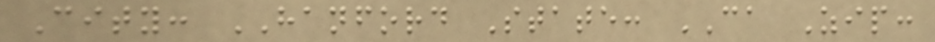City: HANFORD State: CA Zip:
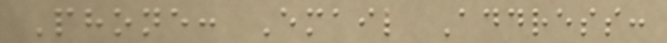Phone: Email Address:
